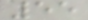55
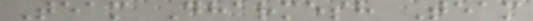Team Dharmesh Team
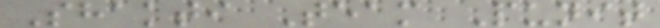Shakti Team Punit
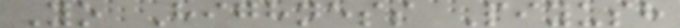Yo Highness Piyush
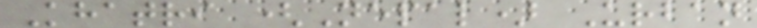Khatri (Nepal) Urban
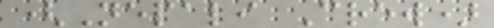(Nepali Crew)
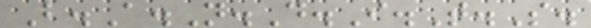B.A.N.D.I.T.S.
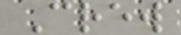Crew
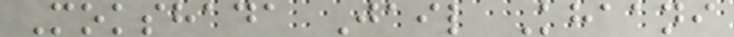Mokshada Jail Khaani
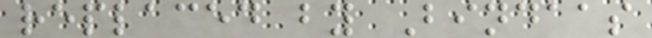replaced by Bindaas
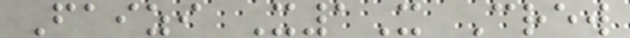Faizi X1X Crew
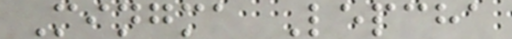Mingma Lepcha
